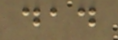dad
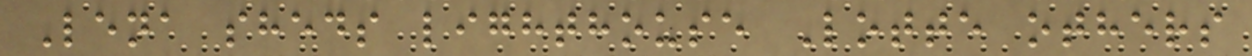Lena sheds lighthouse Lotte others
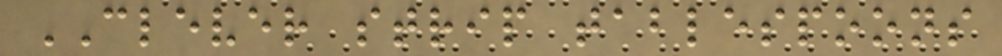CLEVER strip tablespoons
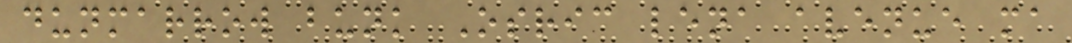dunmarrow bunk Osric lena avenue ma
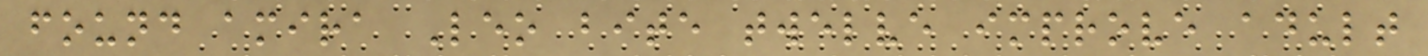found amira Leo bite twelve improve adult
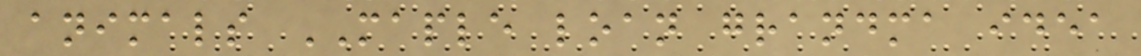animals MAPLE loan grandma idea
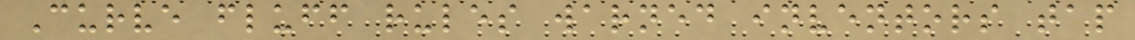Curve fluff rules warned inventors tap
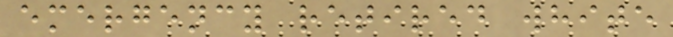emergency retired white
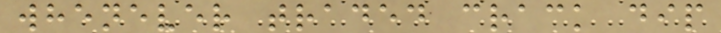whenever traded crack dip
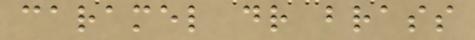caramel dr brass
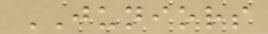JUNIORS
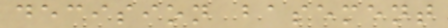decision basement
